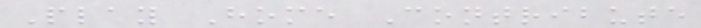Play Home Contribute
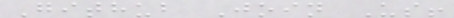Github Join Us!
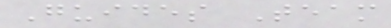Guides Team
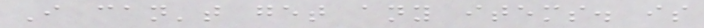I can't get any items. is
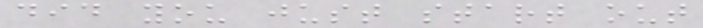did you just start out
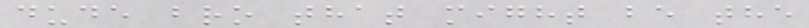dude bro that might be the
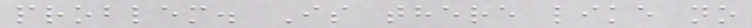problem. Is there like no
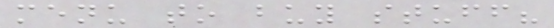menu to buy stuff?
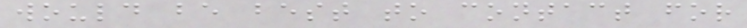would be best to contact for
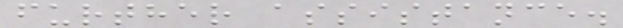further assistance.
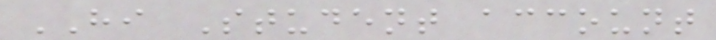HI Student account
